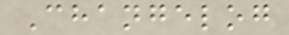Changelog
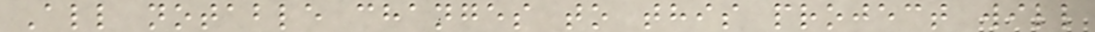All notable changes to this project will
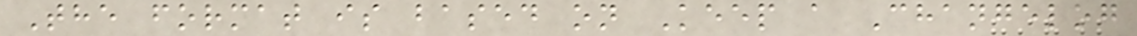The format is based on Keep a Changelog
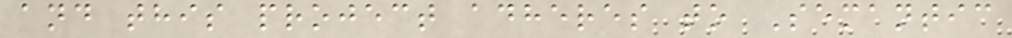and this project adheres to Semantic
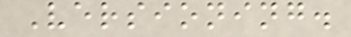Versioning.
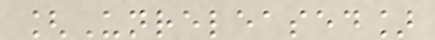[Unreleased]
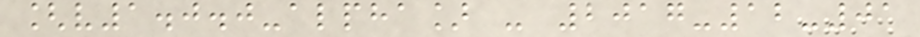[v1.0.0-alpha] - 2017-12-01
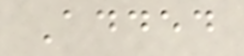Added
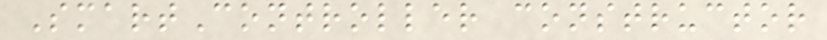SmartController constructor
